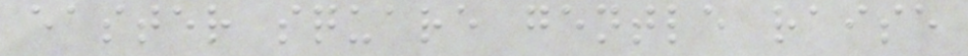easter square gentle raise
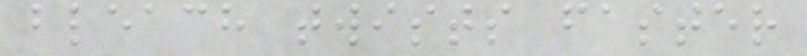bleach twists faster
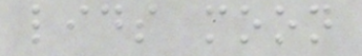lids moon
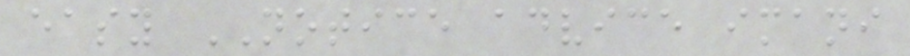easy NOTICE advice imani
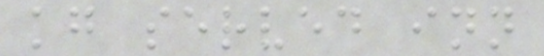kg served inn
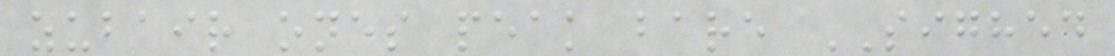zubair ones peak bare SIGHED
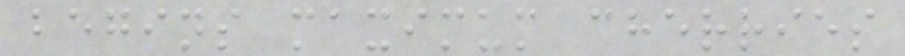begins maximum cherries
